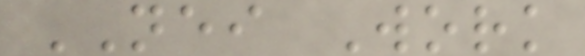NEI Work
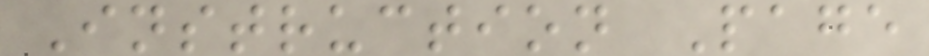Instruction Page
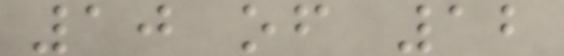10 of 12
